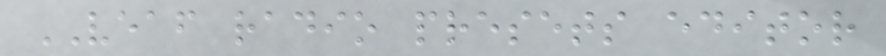VEAF radio presets editor
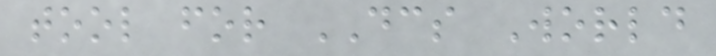tool for DCS World
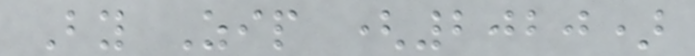By Zip (2020)
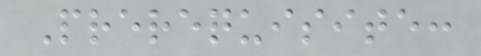Prerequisite:
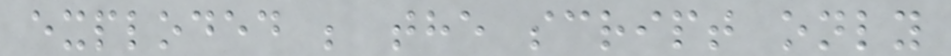exploded ; the script only
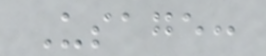Usage:
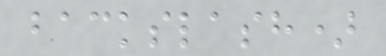backslash)
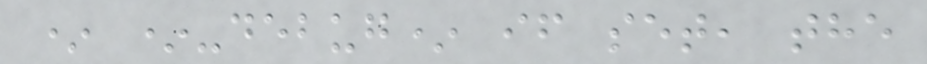* *-debug* if set, the
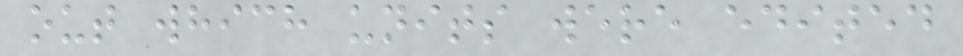out which units were edited
